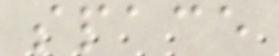space
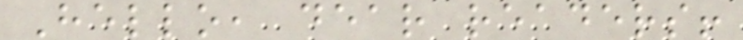Hello, dear readers!
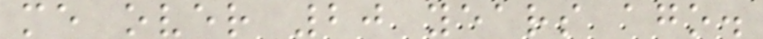me over 20 years ago.
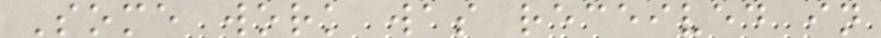Some work was received in
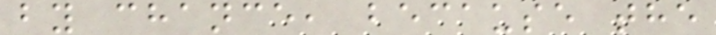by chance, because the
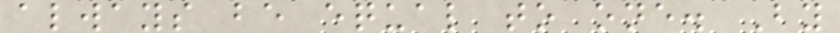always be equal to one. By
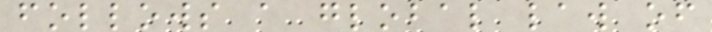follows a global law of
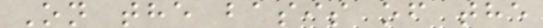On the basis of the
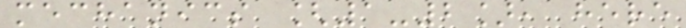mechanics [1-2], here
